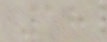18
